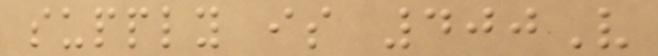supply is 400V
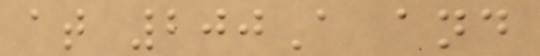at 200A and
